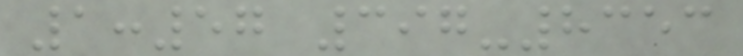1:57 397-8353
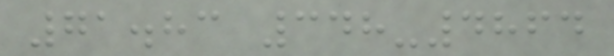71.83 348-4864
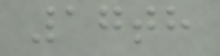17th
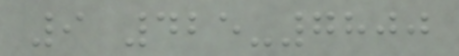9 425-7800
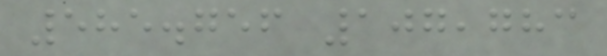585.756 107,783
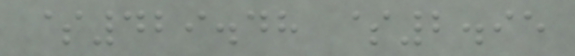$429.48 $2.95
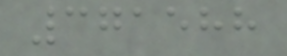371588
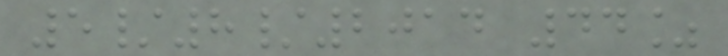5/8/2014 44%
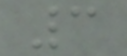3
